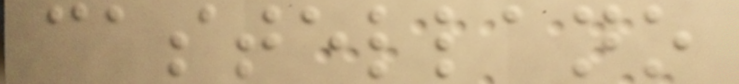castellano
